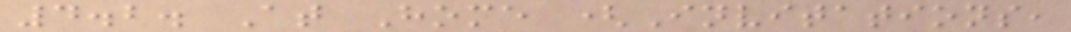4.2. At Home (Invitations,
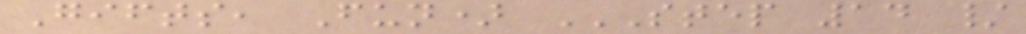Gifts, Fun) STEP 14 /
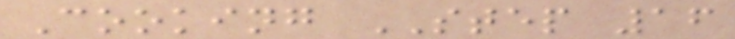Cooking STEP 16
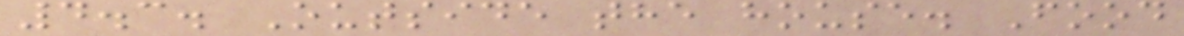4.3. Outside the house. Food
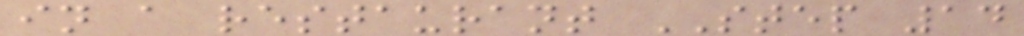in a restaurant STEP 14
